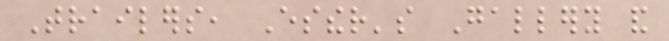Trailers, Esther's Gallery and
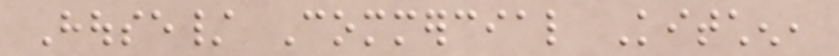House/ Commercial Kitchen,
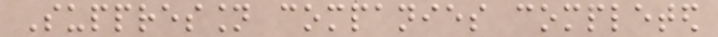Suppression companies completed
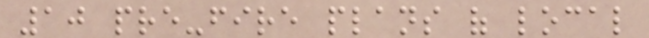10 pre-fire plans of local
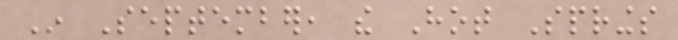In September, the Hot Springs
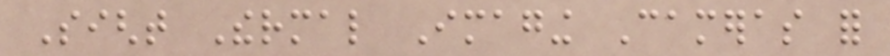Sight Thermal Imaging Cameras for
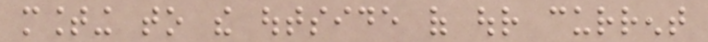mounting to the outside of our current
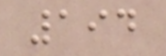194
